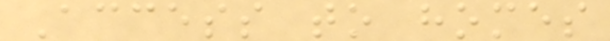Access to homes
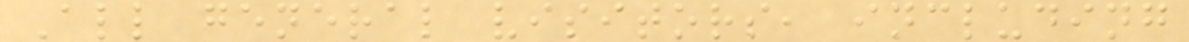All general visitors, including
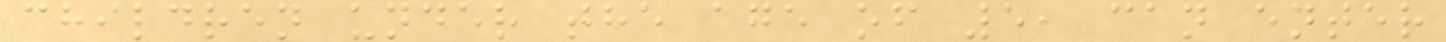children under the age of 5, can enter
